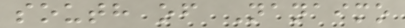south of Nanaimo
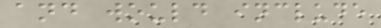and would include
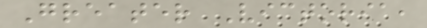Greater Victoria,
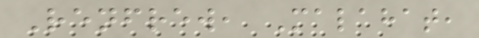Renfrew, Malahat,
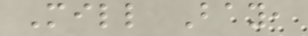Mill Bay,
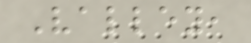Valley,
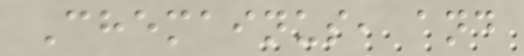Chemainus, and
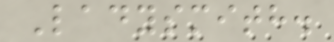Ladysmith.
